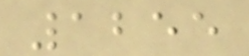1255
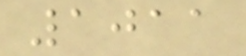1011
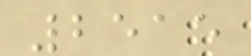2515
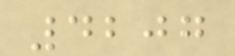4207
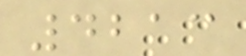4213
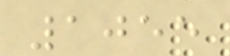1055
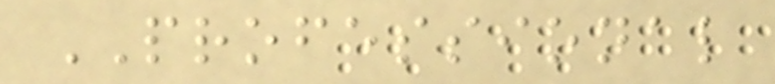PROFESSIONAL
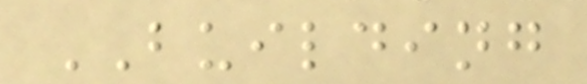BUILDING
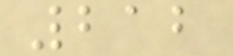212
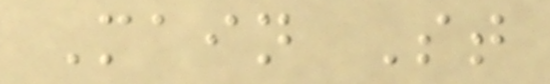Main St
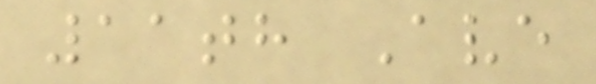11th Ave
